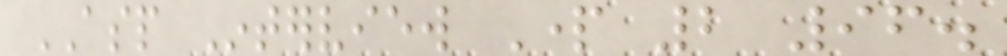ASP Interview Part 2 96.
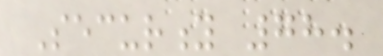Security 78.
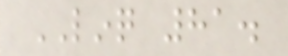LINQ 81.
